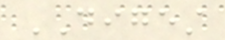DIGEST
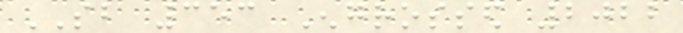SB 353 Engrossed 2022
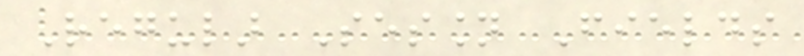Regular Session Fields
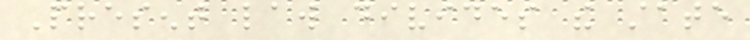Present law divides the state
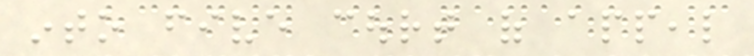into five court of appeal
